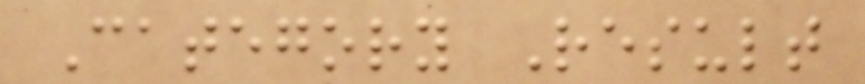Category Result
